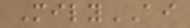MilyAI
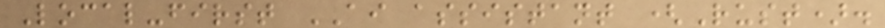Local-first AI assistant (Rust).
